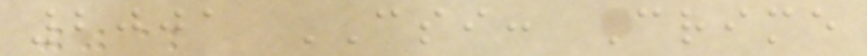2001 CSI: Crime
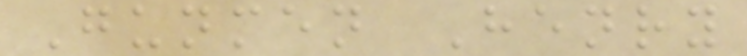Gunmen Henry
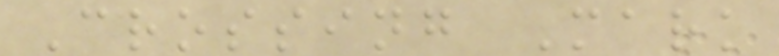Crossing Mark
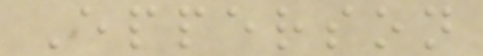Epperson
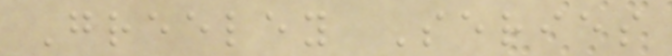Greeley Series
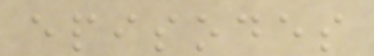episodes
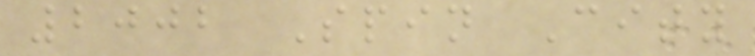2002 Spin City
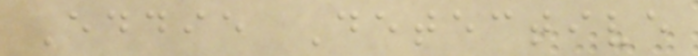Eddie Detective
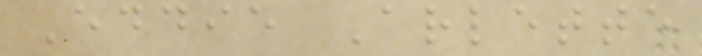Eddie Arlette
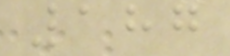187
